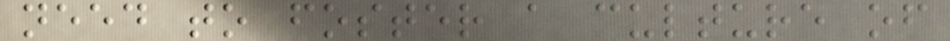need to foster a culture of
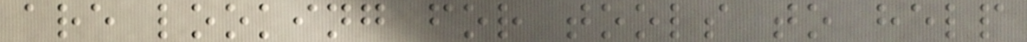are looking for tools to help
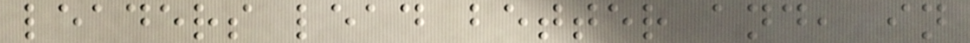leaders lead better and, in
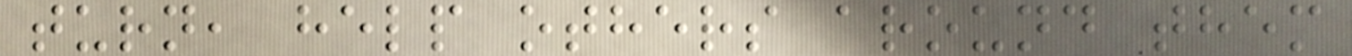turn, help others around them
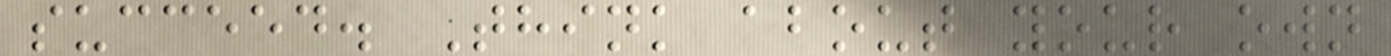succeed. Think about your own
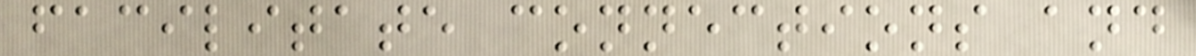facilitate connections and
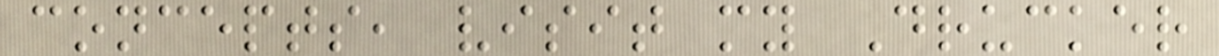concepts, visit my Drucker
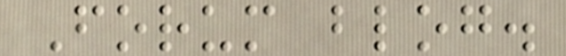Forum blog.
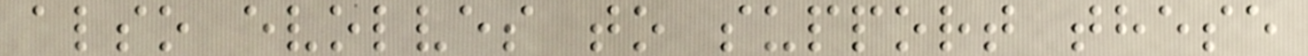also evolves to support these
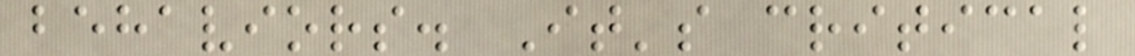behaviors. It's critical
